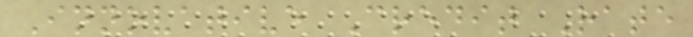Innovative Credit Rate
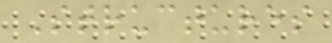Structures
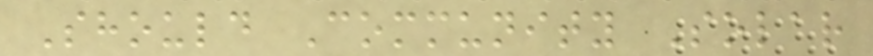Should Community Solar
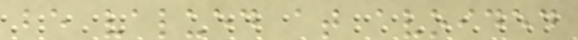be valued at avoided
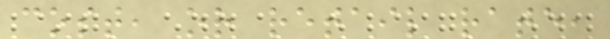cost, or retail rate,
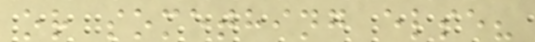or something else?
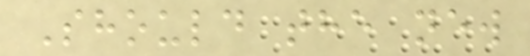Should the new
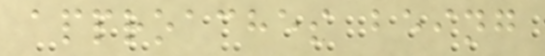approaches being
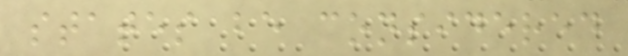states be considered
